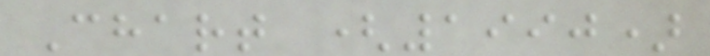Chart (1990)
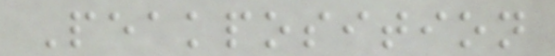Peakposition
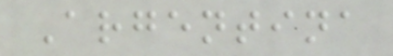Argentina
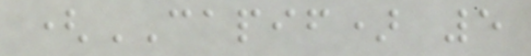(CAPIF) 5
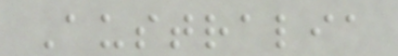Australia
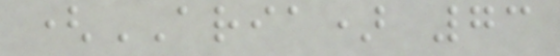(ARIA) 73
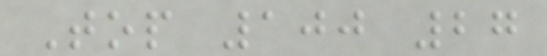Top 100 27
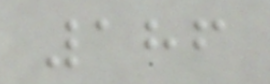186
